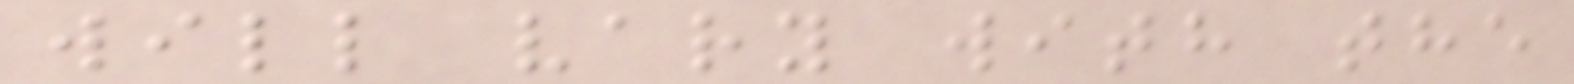will vary with the
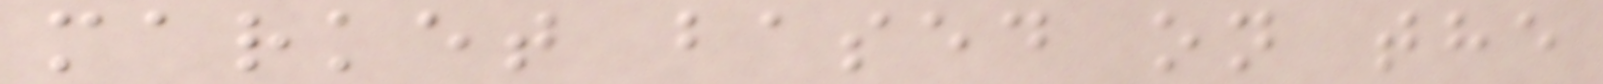market based on the
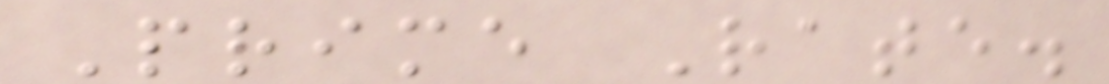Prime Rate.
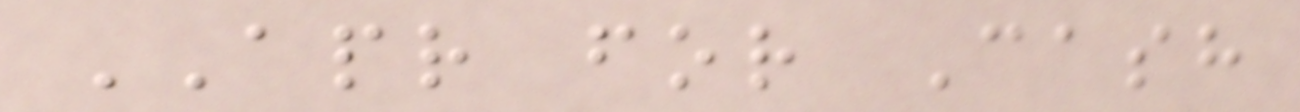APR for Cash
